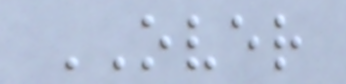OVER
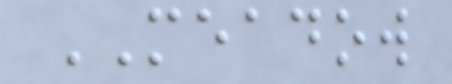MEADOW
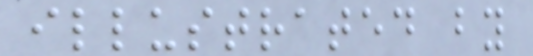illustrated by
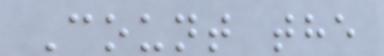Count the
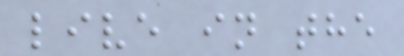live in the
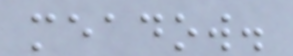meadow.
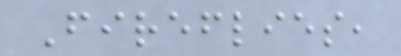Fireflies,
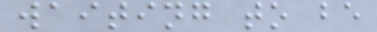waiting to be
